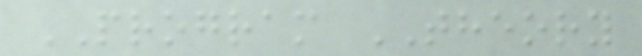PROGRAM THEORY
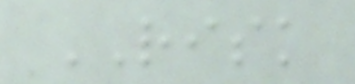RISK
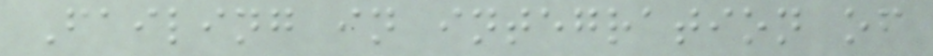Failing in integration of
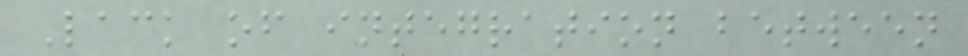Lack of integration between
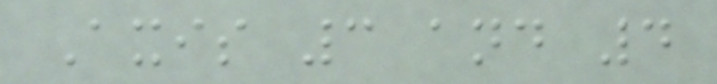Axis 3 and 4
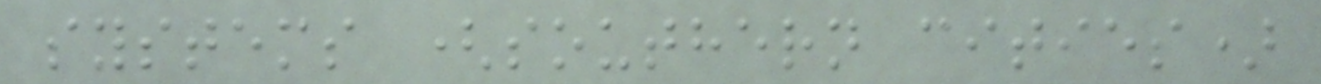systems (southern cities)
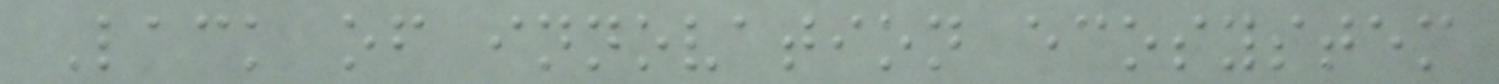Lack of innovation ecosystem
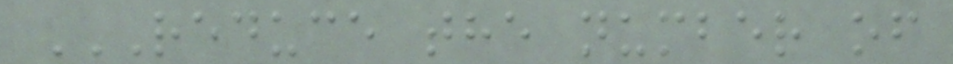REDUCE THE NUMBER OF
